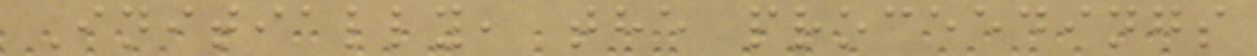Initially, the proceedings
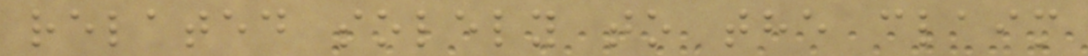related solely to the claim
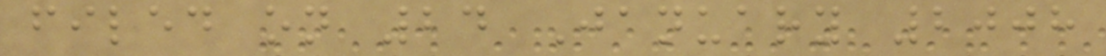filed on 24 January 2008
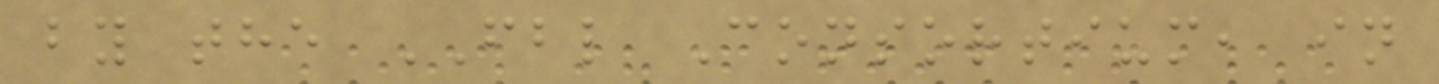by the FBL Consortium, in
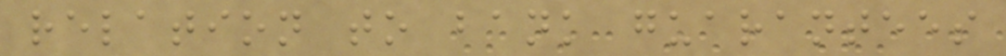relation to bank guarantees
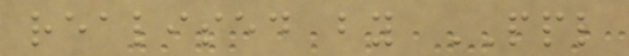realised by PPL
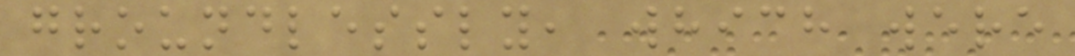groundlessly, which were
